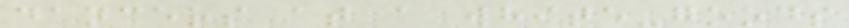dancers at a white-goods
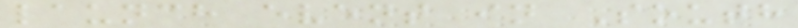launch event in South
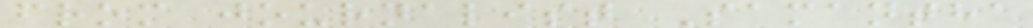from journalist Samantha
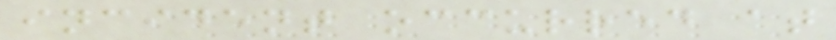incident occurred at
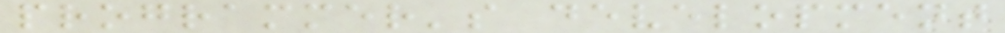programmer's development
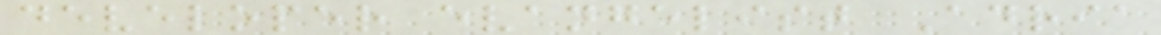developer evangelist Adria
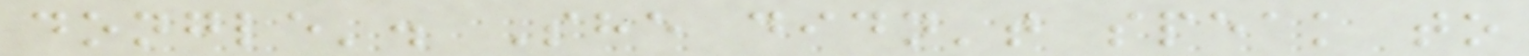dongle'. She didn't speak to
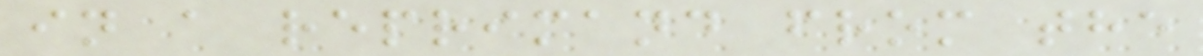in a reprimand from the
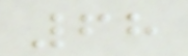68
